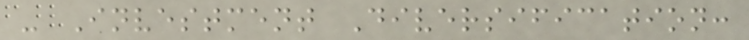- Investment Diversification:
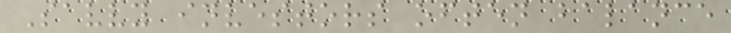Savvy investors often balance
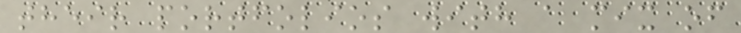their portfolios with a mix of
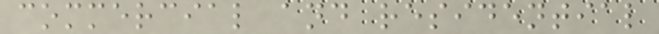commercial and residential
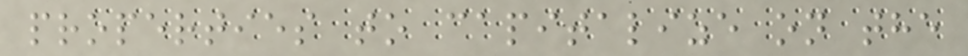properties to capitalize on the
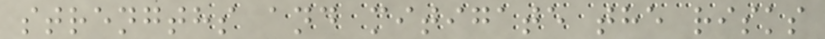strengths and mitigate the risks
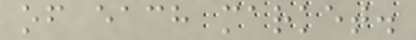of each market.
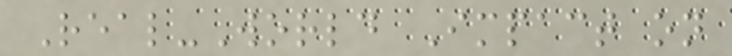Real-World Impact on
